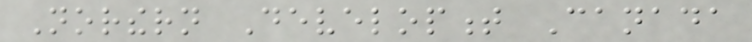Northern Development Canada
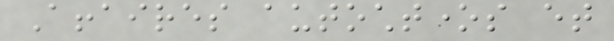Affaires autochtones et
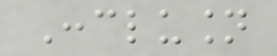Conclusion
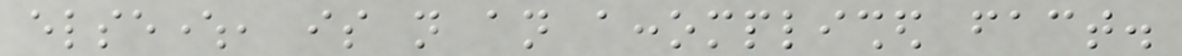elsewhere, is not an accomplished fact.
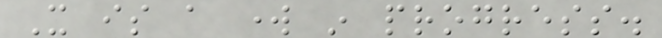It is a work in progress.
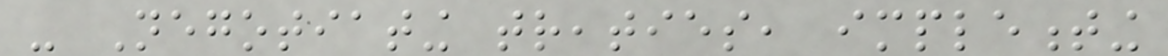- Negotiating treaties, implementing
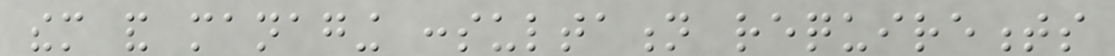them and managing consultation requirements
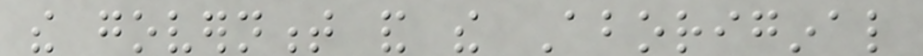the government and the Aboriginal
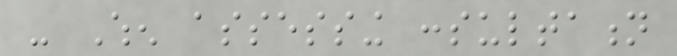- When assessing consultation
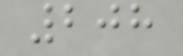208
